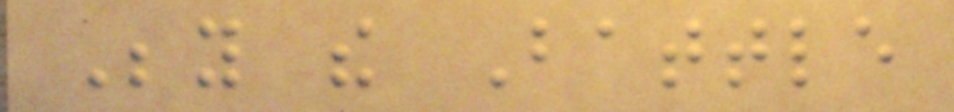Beyond the Battle
